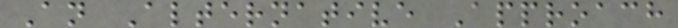An Alternative Approach
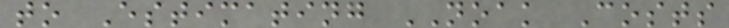to Estimating NOAK Costs
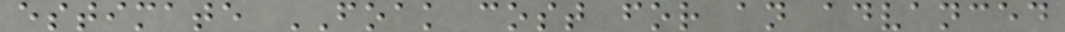estimate FOAK cost for an advanced
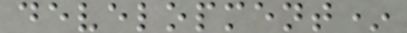development*
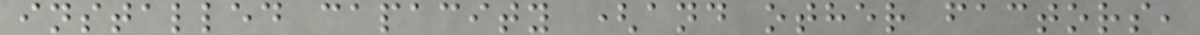installed capacity (and other factors,
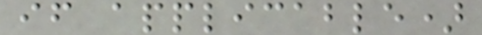if applicable)
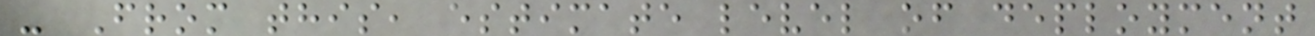- From this, estimate level of deployment
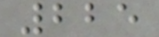225
